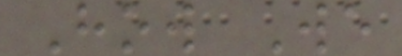How We
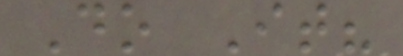Do It?
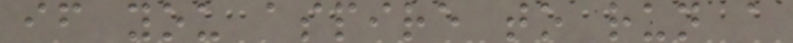if you aspire to run a
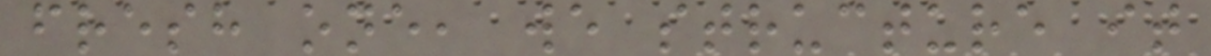fresh one, we structure it
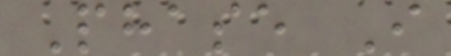Phase I
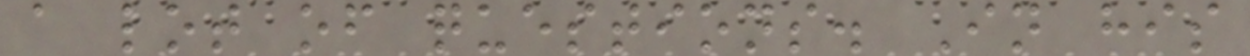a lot of questions. In his
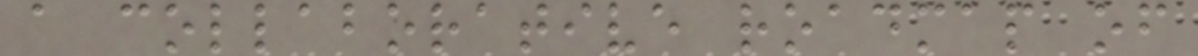a collaborative roadmap of
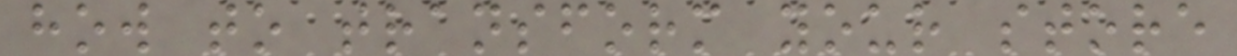how to transform your store
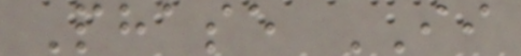Phase II
